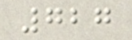727
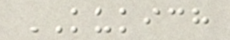KUKICH
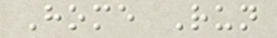Home Run
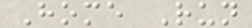Home Run
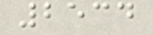2534
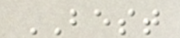BEST
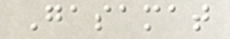Gasamat
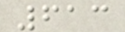613
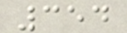354
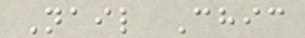Nail Chic
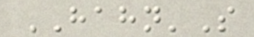HAHN'S
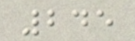245
